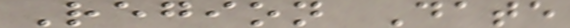Region Date
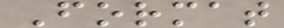Format
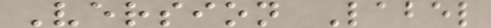Version Label
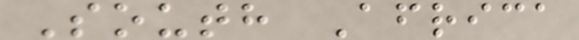South Africa
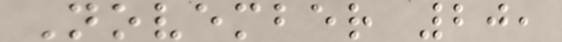November 20,
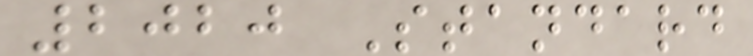2020 Standard
